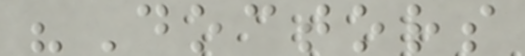"Doctors
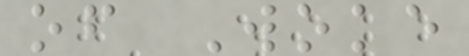of Woke
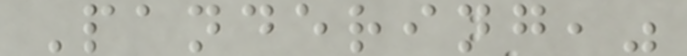Pandering,"
